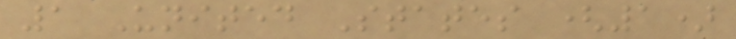1 United States (1)
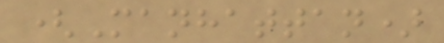(Manhattan)
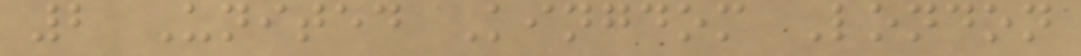2 United Kingdom London
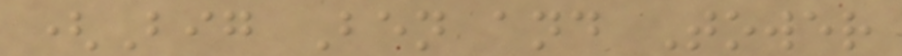(Big Ben and Tower
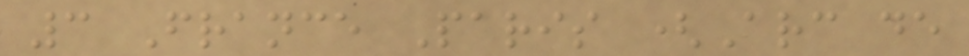3 France Paris (Arc de
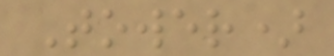Tower)
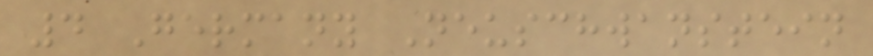4 Germany Neuschwanstein
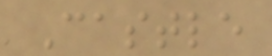Castle
